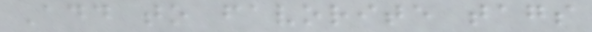Add to favorite tags
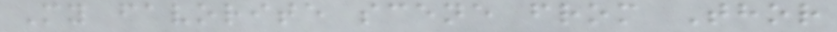My favorite scene from Thor
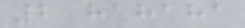2 hahaha
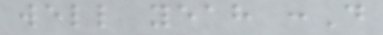well yeah :D
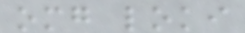omg loki
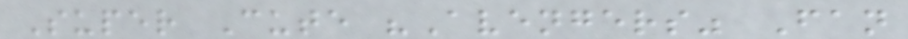Super Cute "Avengers" Fan
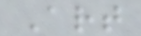Art
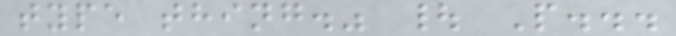type thing." | P...
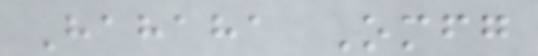Hahaha Omfg
